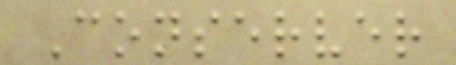Conserver
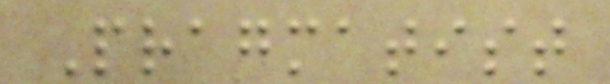Pragmatist
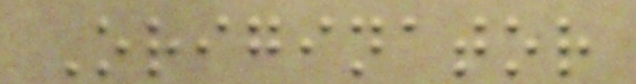Originator
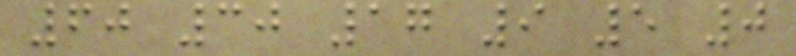60 30 17 9 5 0
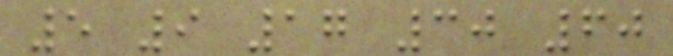5 9 17 30 60
